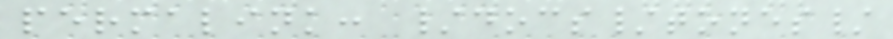permalink: /docs/tones/
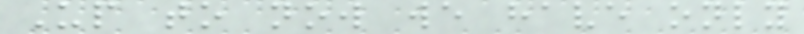Up to now we have only
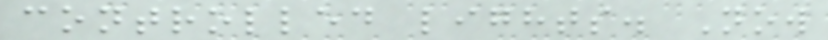controlled lights. Now
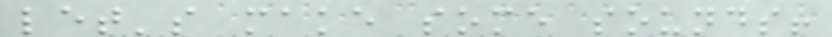let's make some sounds!
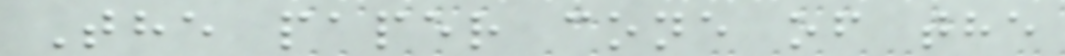The paper cone of the
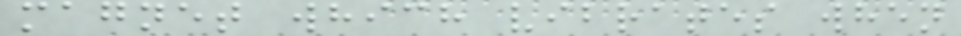magnet which vibrates when
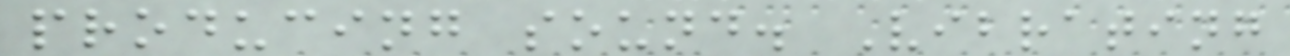producing sound. Vibrating
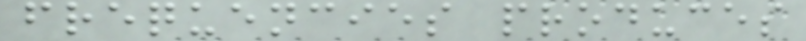frequencies produces
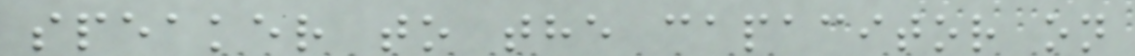speaker to the capacitor on
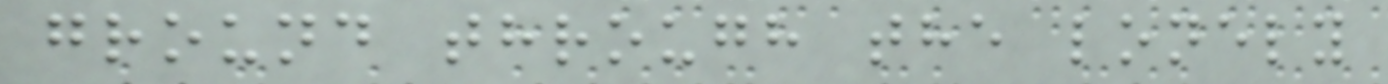ground through the lonely
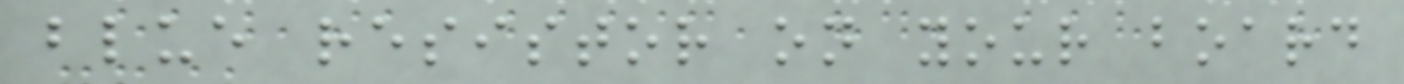blue resistor on your board
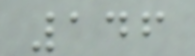146
